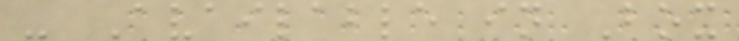- Available in Box
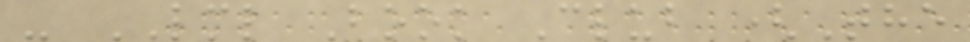- LML Book Club (The
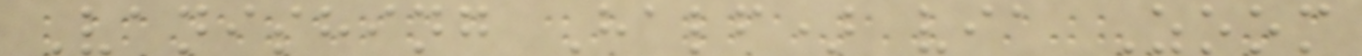Vanishing Half) via Zoom
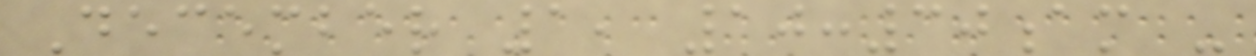December 1, 10:30am -
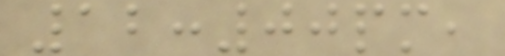12:00pm,
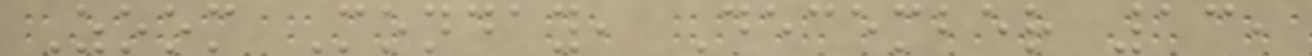Zoom Monday, December 13,
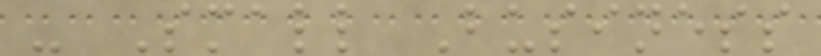- Small Business
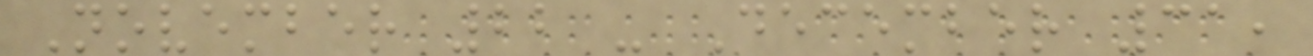November 22 - December 31,
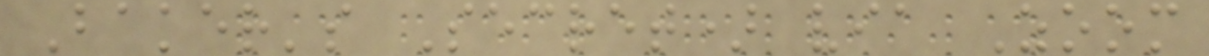Baker's Secret) via Zoom
